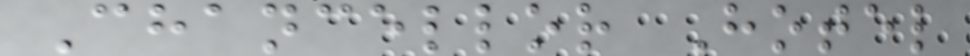Chancellor Hotel
